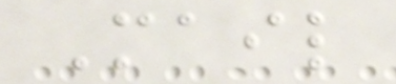Mail
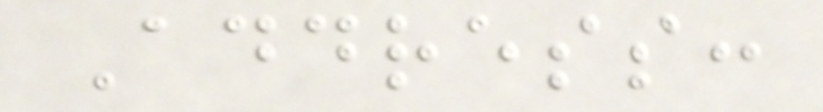Address:
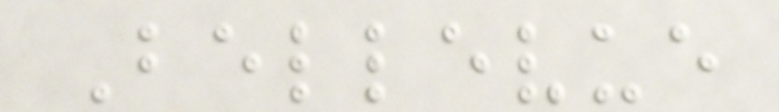Bellevue
